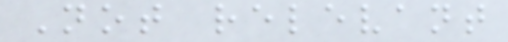Not relevant
